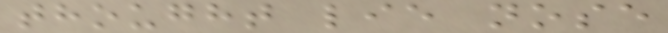thought lie nose
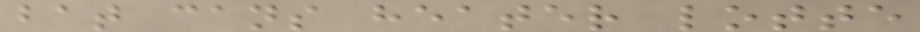bat cans heater lotte
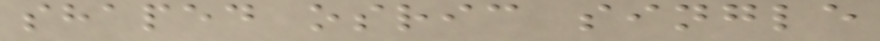shaped osric single
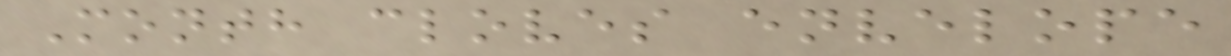Month cloves envelope
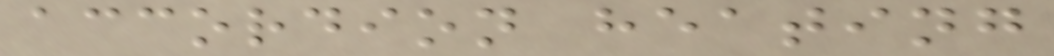accordion heating
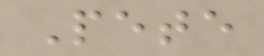Pete
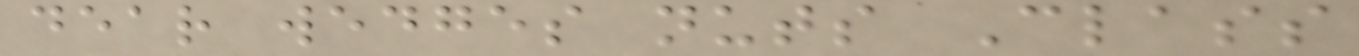dear wedges nuts Class
